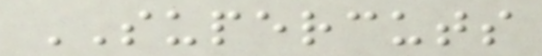SUPERCUTS
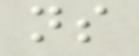ns
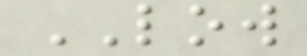LOW
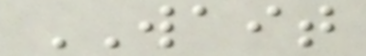WAIT
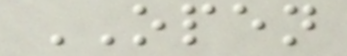OPEN
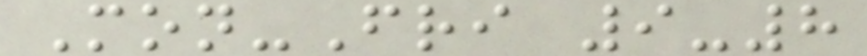Mon-Fri 9-8
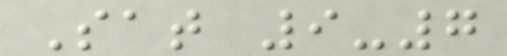Sat 9-7
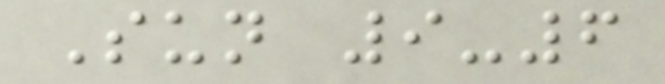Sun 9-6
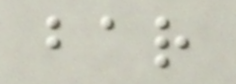bar
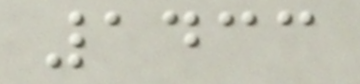1433
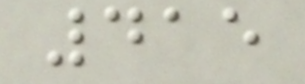415
